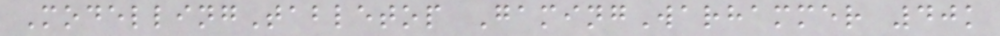ModellingTabletop GamingWarhammer 40k
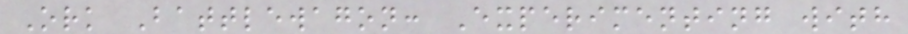Ork Battlewagon: Experimenting with
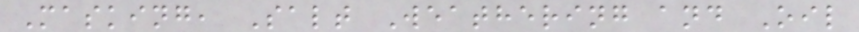Masking, Salt Weathering and Oil
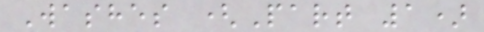Washes (Part 1)
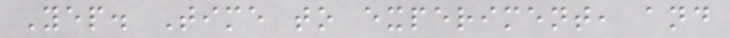Yep. Time to experiment, and
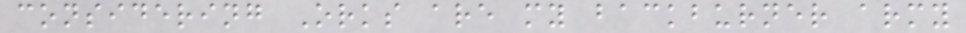considering Orks are my backburner army
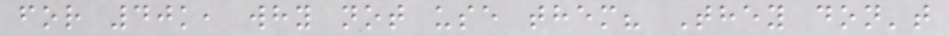for 40k, why not use them? They don't
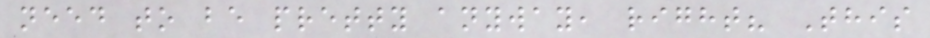need to be pretty anyway, right? This
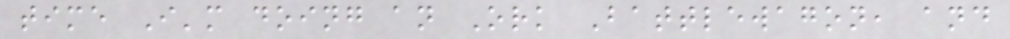time I'm doing an Ork Battlewagon, and
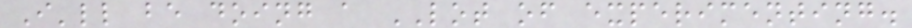I'll be doing a LOT of experimenting.
